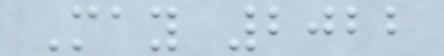May 2022
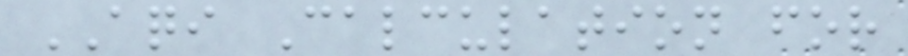AQI Calculation for
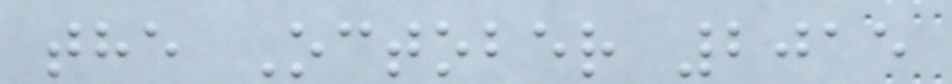the October 2015
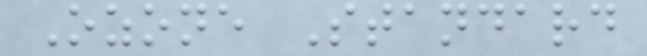Ozone Standard
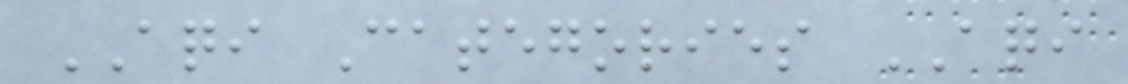AQI Categories AQI
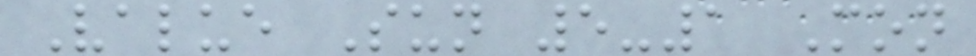Value Sun 5-1 Mon
